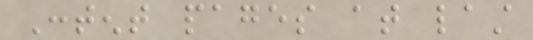Content pages at last
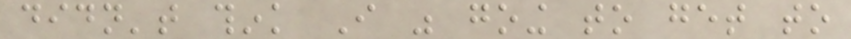didn't think I was going to get to
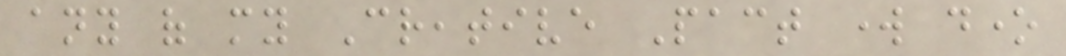any of my Creative Pact work done
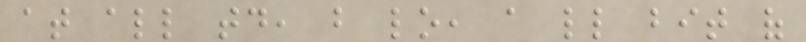at all today, but lo, a little bit of
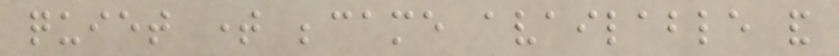quiet time became available and
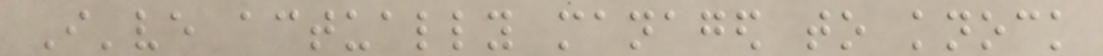I've actually managed to knock
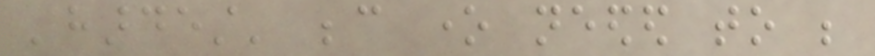'hardest' because one needed to be
